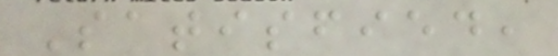Satisfied,
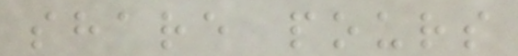share pours
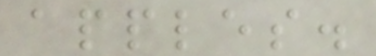apples.
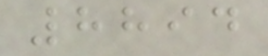8894
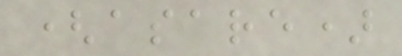(asare)
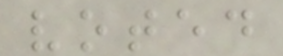voted
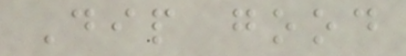Dip good
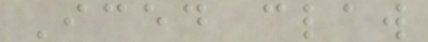Iced claw
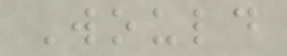Would
